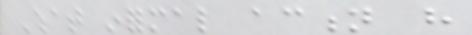What informal action have
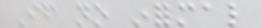If no informal
